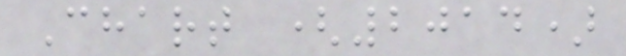Chart (2014)
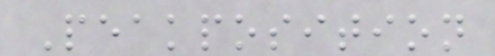Peakposition
